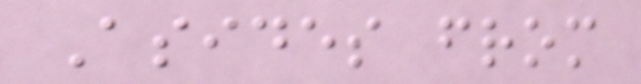Asides from
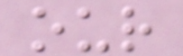our
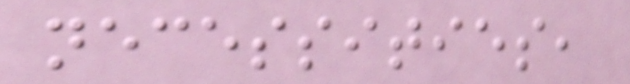necessities,
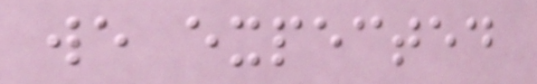we expected
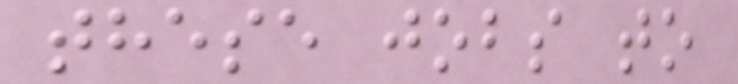these jobs to
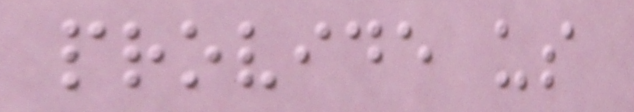provide us
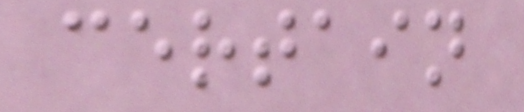certain
